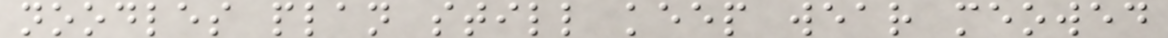noodles plan still keep wear meowed
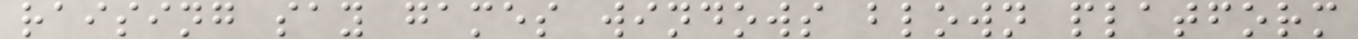raising say games windows blown platform
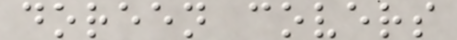doreen covers
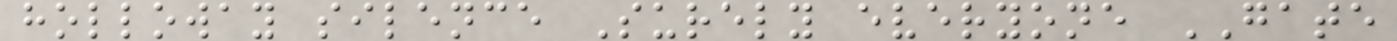holloway silence Surely everyone GATE
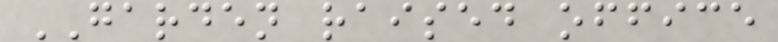GARDEN raised office
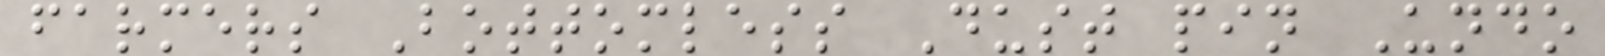farmers Bottomless Dust pin Undo
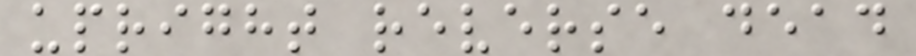upright reverse dead
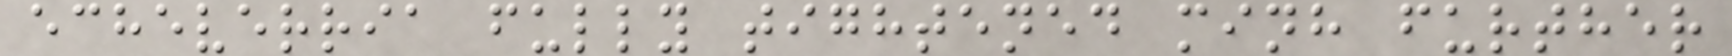echeverria fully tightened minh further
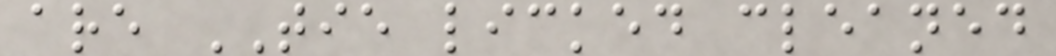are TIE licked cleaned
